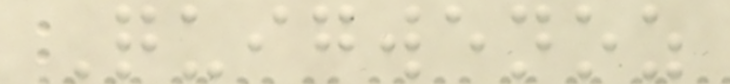Quigwenoz
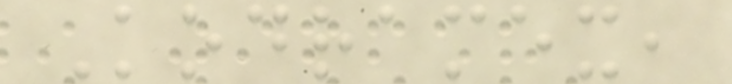Kodramex,
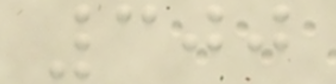300
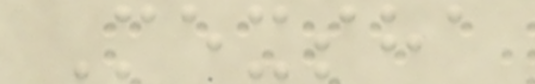Mexsha
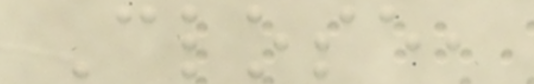Close,
